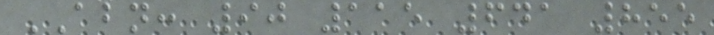ABN: 90 115 641 855
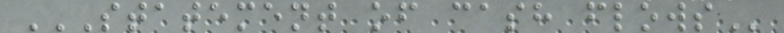STATEMENT OF CASH FLOWS
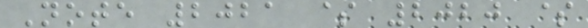Note 2021 $ 2020 $
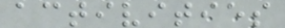activities
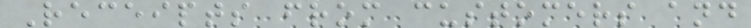Receipts from customers and
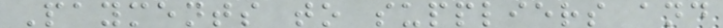Payments to suppliers and
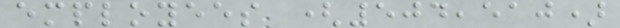employees (504,510)
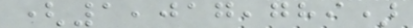(1,017,789)
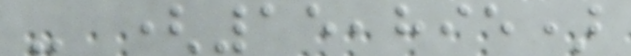- (15,895)
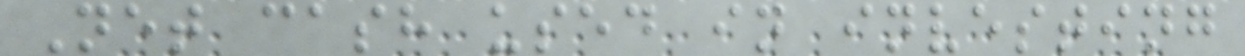Net cash used in investing
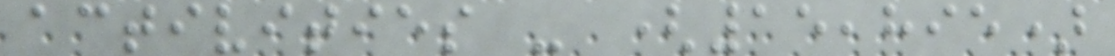activities - (15,895)
